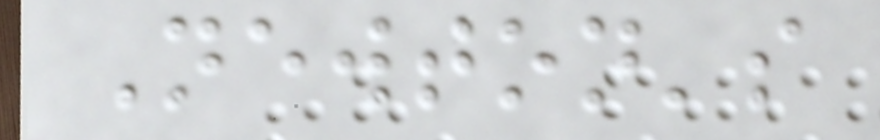Newton's
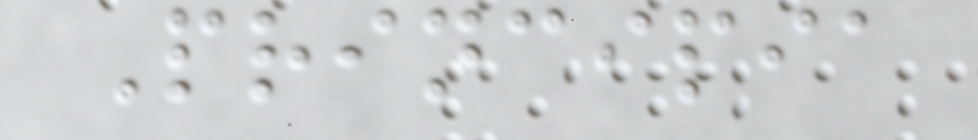Principia
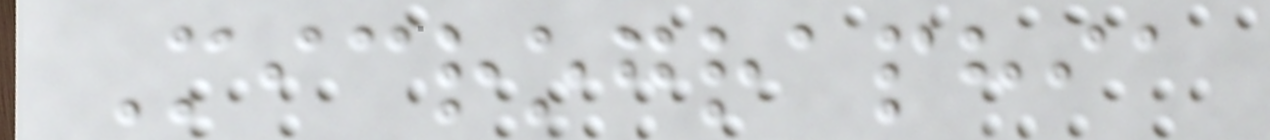Micrographia
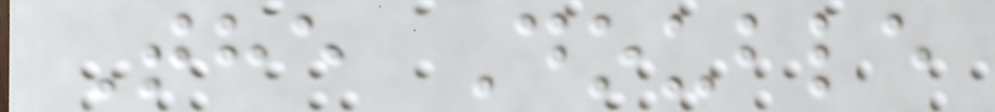The Double
